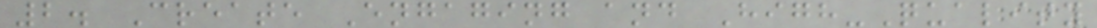2. Create Engaging and High-Quality
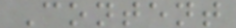Content
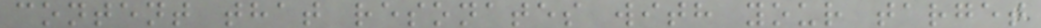content that resonates with your target
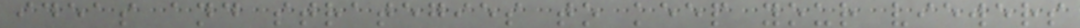ideas and strategies to keep your viewers
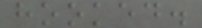hooked.
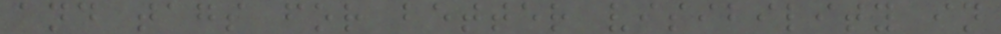and tags for better visibility in
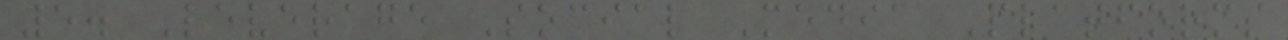5. Leverage Social Media Platforms
